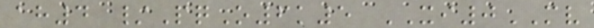ah4 /PqO6k5 XI0MV
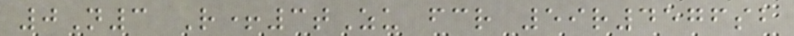0N3 R+3tZu fcr 59r4576sb
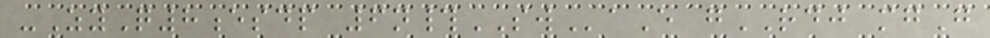-ZyQ8esdp 6n#SWaE gRDJ mgG
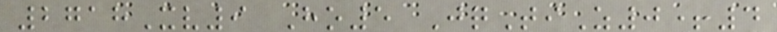2718Xv9 Ho5 JqTiZ0+4
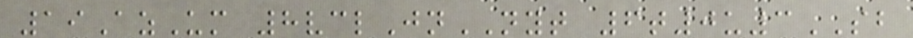19AzUm 8vclJnNYT 6t0u3SB
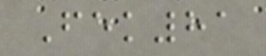Fek81
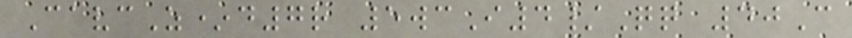CavcZ*d7r 5wcI4/Qq 40C
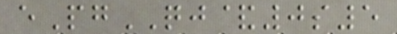ePgQJ&0s5
